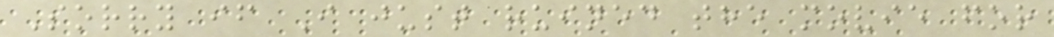Sorry if I just ruined the movie for
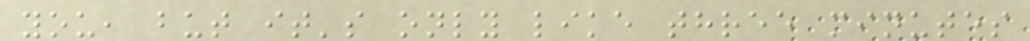you, but it's only like three minutes
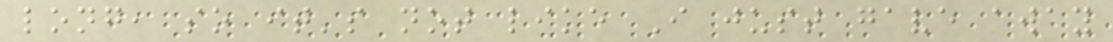long, so it's not like I just gave away
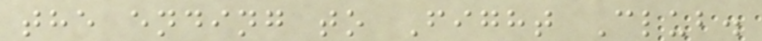the ending to Fight Club.
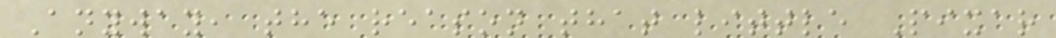Anyway, the reason that little Pixar
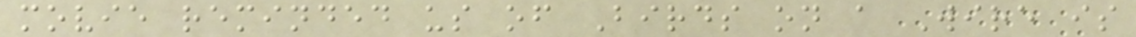movie reminded us of Birds on a Wire is
